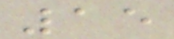15
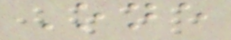One
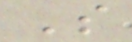S
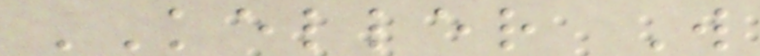KELLER W
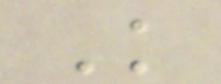K
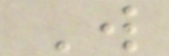W
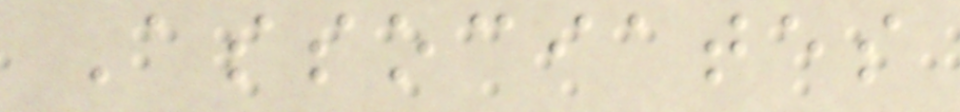Associates
